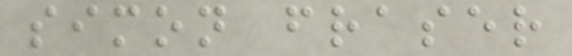simon fraser
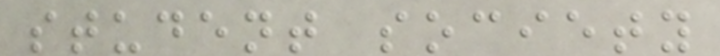student society
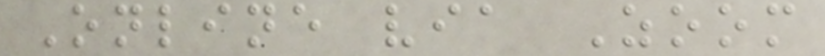Online via Zoom
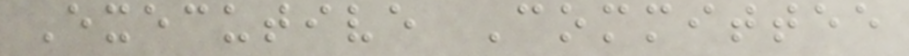Executive Committee
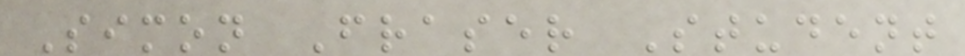Simon Fraser Student
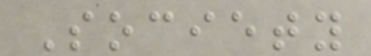Society
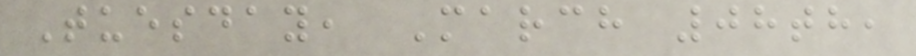Tuesday, March 08th,
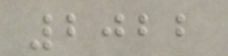2022
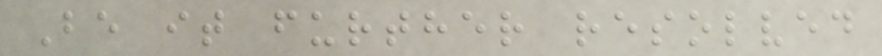Be it further resolved
